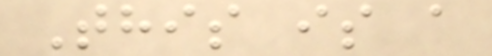This is a
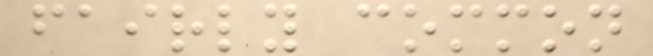fairly common
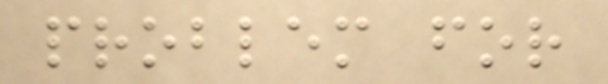problem for
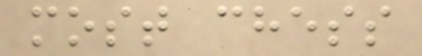most chess
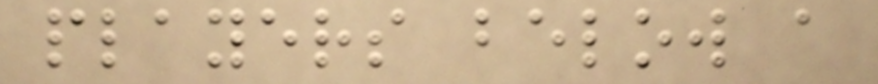players below a
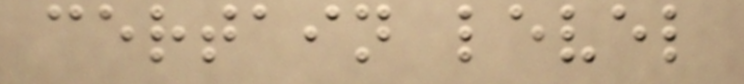certain level
